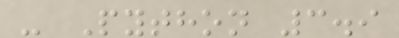- Python 3.9
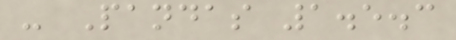- Pandas 1.5.3
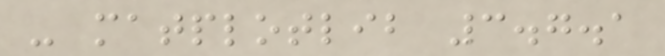- matplotlib 3.7.1
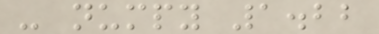- numpy 1.22
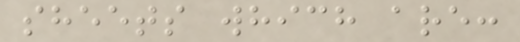sheets which are:
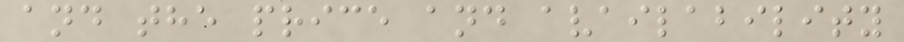and the price and availability
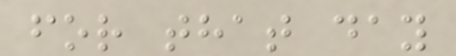for that day
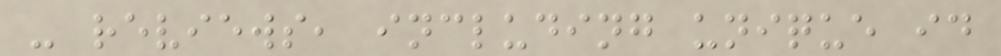- reviews, including unique id
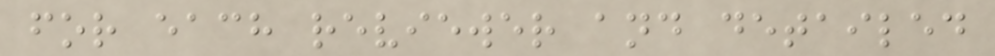for each reviewer and detailed
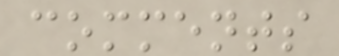comments
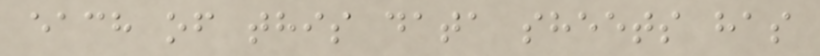each of this data sheets has
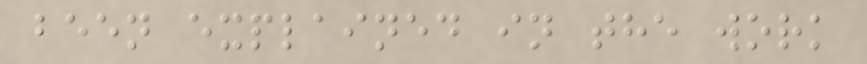been explained in the work
